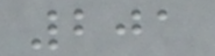201
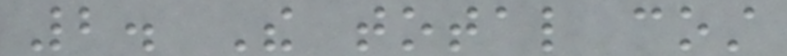2. The total cost
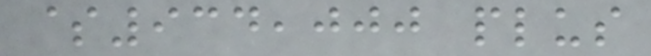$934,000 plus
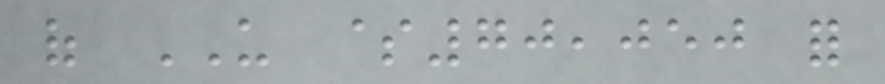of US $70,050 for
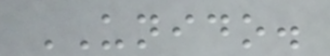UNIDO.
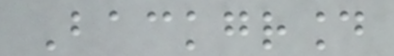Background
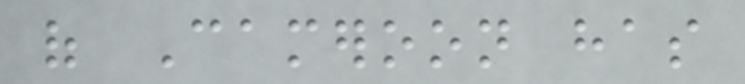of Cameroon has
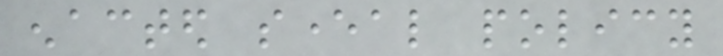enacted several policy
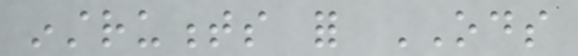instruments for ODS
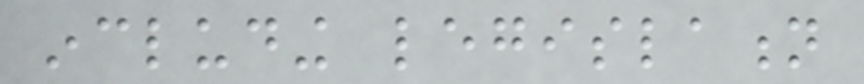including legislation
